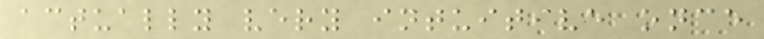actually very intuitive once
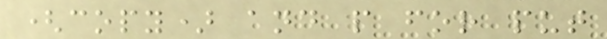(copy) and p for put
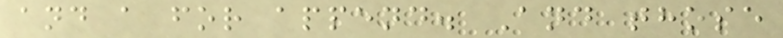and a for append. And those
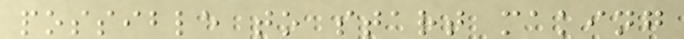possible to start making
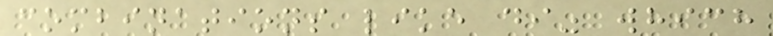combinations like di" which
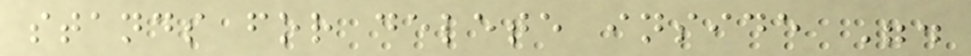stands for delete inside ".
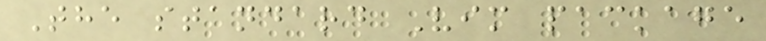The standard Vim package
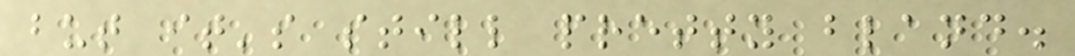but it's still pretty bland.
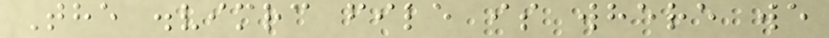The .vimrc file is where we
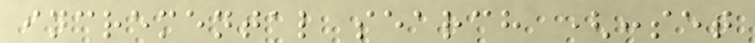incremental search (:set
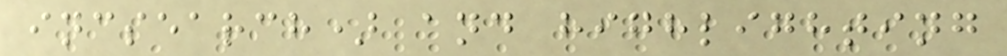incsearch) and highlighting
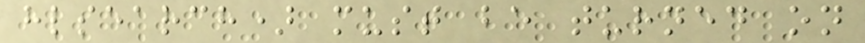hlsearch) must be turned on
